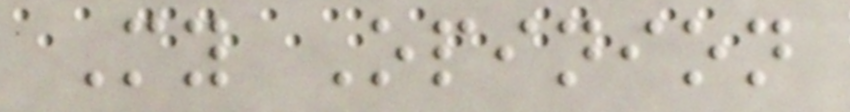My Opinion
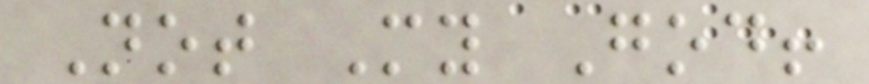Not My God!
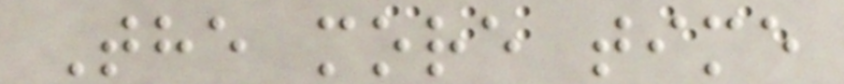The more time
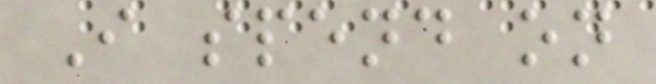I spend on
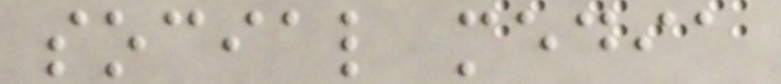social media
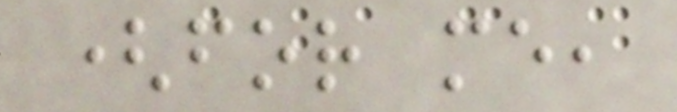(for me,
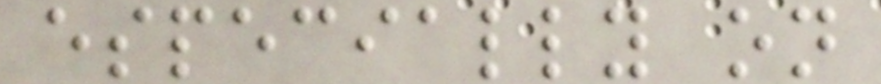especially on
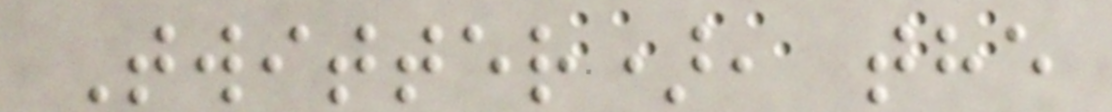Twitter), the
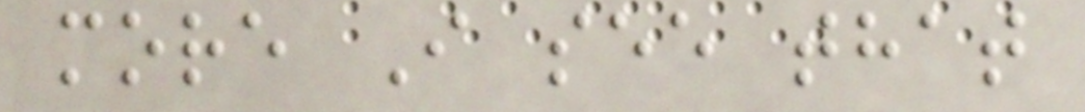more I see that
